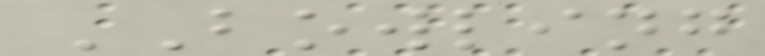BOWLING
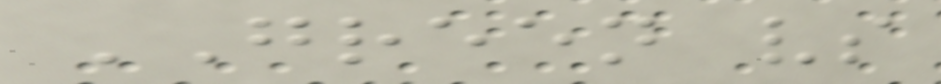GREEN vs
